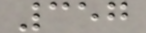357
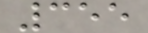355
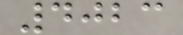4023
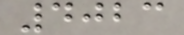4023
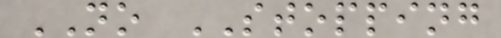NO STOPPING
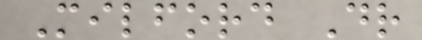Milford Dr
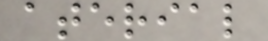aterial
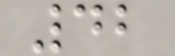42
